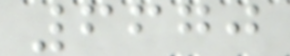6670
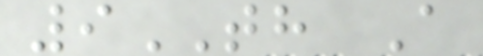9TH A
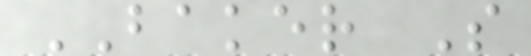BAKER S
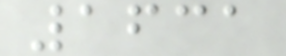1631
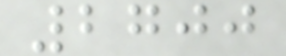2700
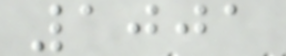1001
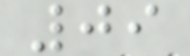09
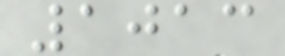1013
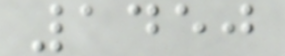1450
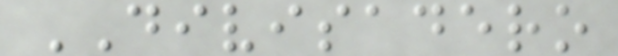DIVISADERO
